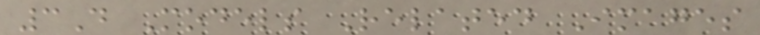3D Models Related Images
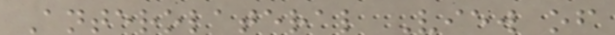Anterolateral View of
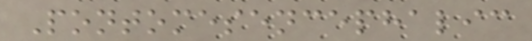Pontomesencephalic
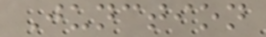Junction
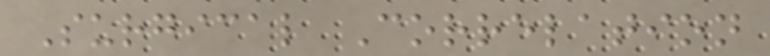Surgical Correlation
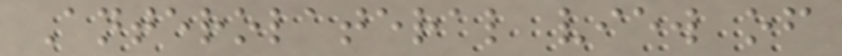Anterolateral view of
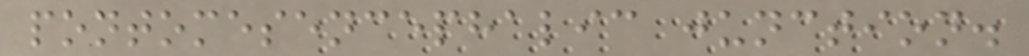pontomesencephalic junction.
